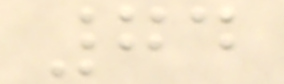74
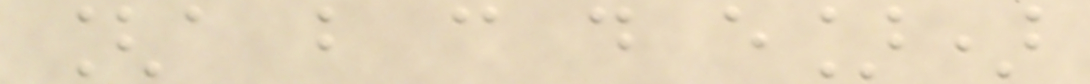[a b c d e])
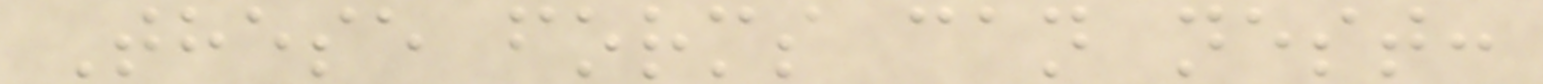These forms can nest:
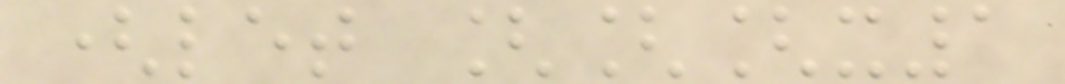(let [[[x1
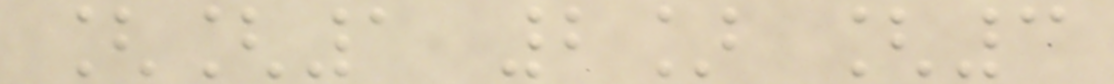[[1 2] [3
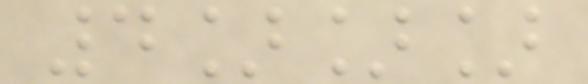4]]]
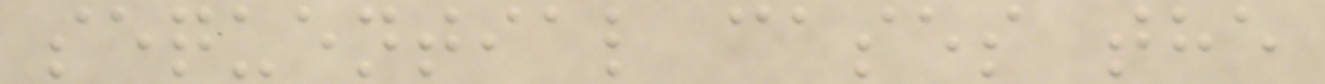sequential cases the
